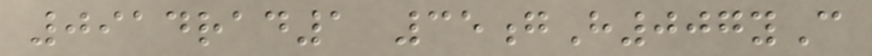0914rad1 35gH007yC
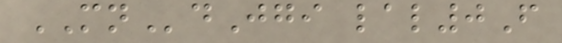MNdJgi lal0F
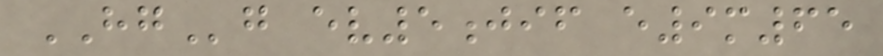HGg ev5jif e9m65
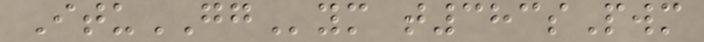ItuGGym t383sPwm
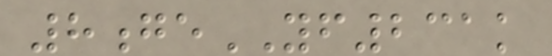8geYF231k
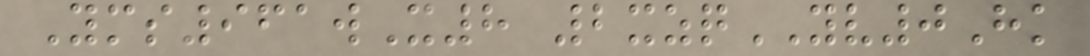Yms961wX8 2xzqYV0Hk
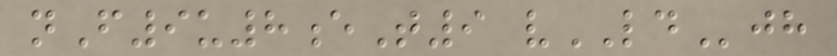nF9u8eT9 vLDjh
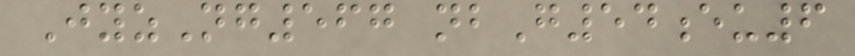JyzNg567 nbG54eu6
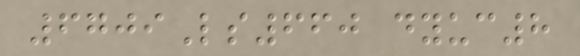6709Ls660 dyuc8
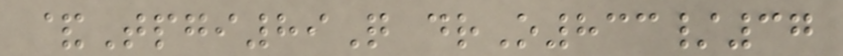&Tpgi89Q drO833/37
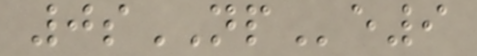0sNPe9
